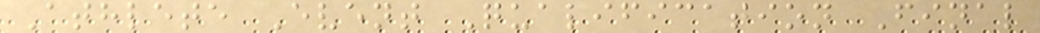Athlete Event Qualification Final
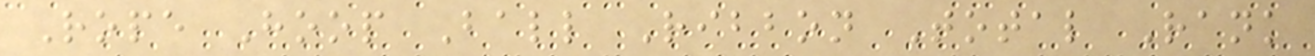Rope Hoop Ball Ribbon Total Rank
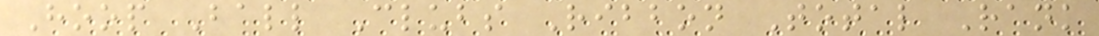Hoop Ball Clubs Ribbon Total Rank
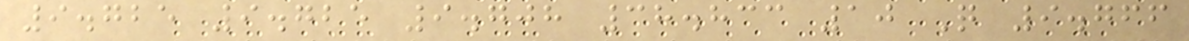9.725 9.725 9.708 38.833 10 Q 9.766
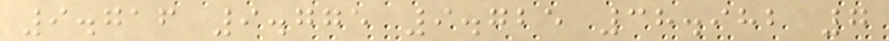9.716 9.775 9.725 38.982 7
